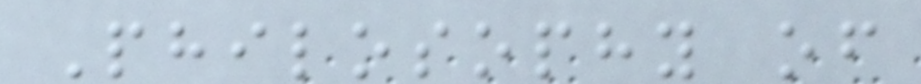Philosophy of
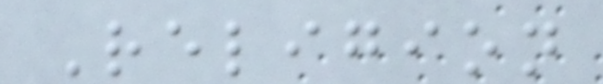Religion
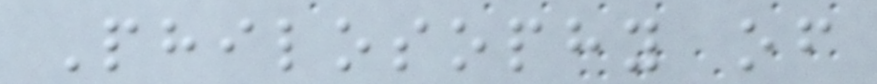Philosophy of
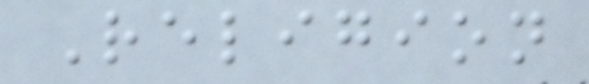Religion
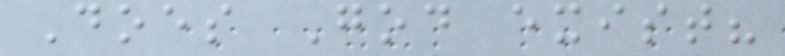Does God exist?
